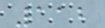112
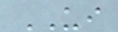UI
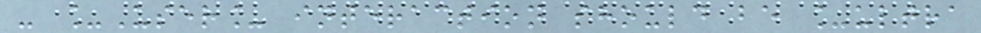- _User_ interaction should be _ultra
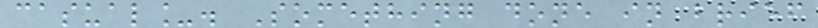casual_. Something done in brief
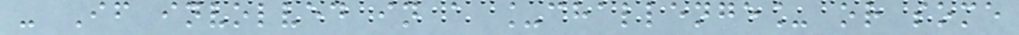- If involved in a _challenge_ or some
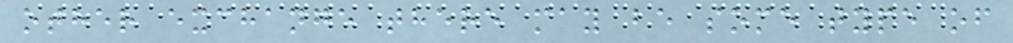other exchange there may be some type of
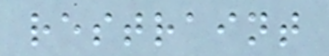restraint
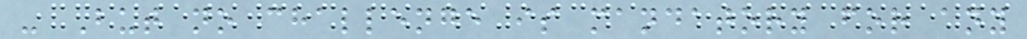- But no challenge is mandatory for any
